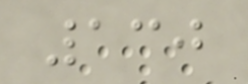130
